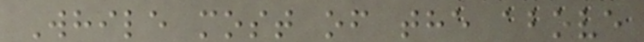While most of the above
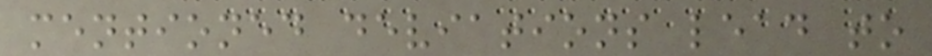mentioned deviations lead to
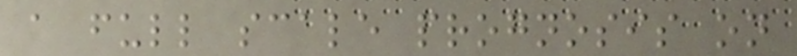a full scale prognosis on
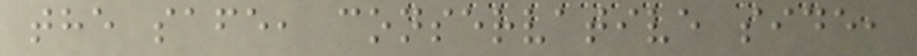the safe, conservative side,
